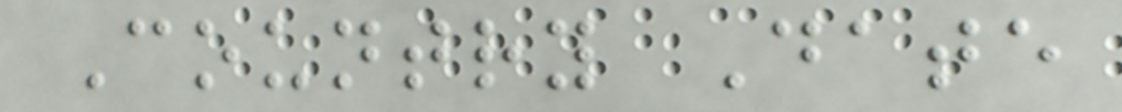Country Date
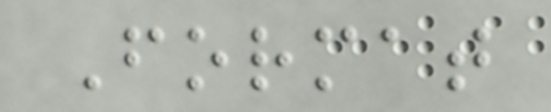Format
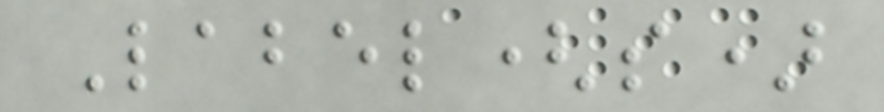Label(s)
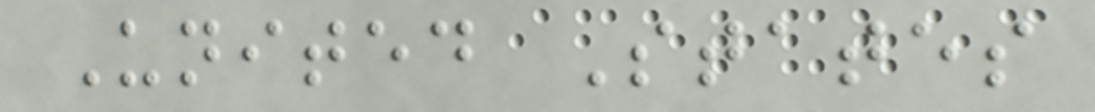United States
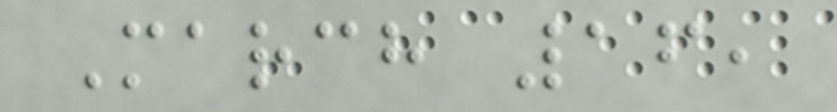March 16,
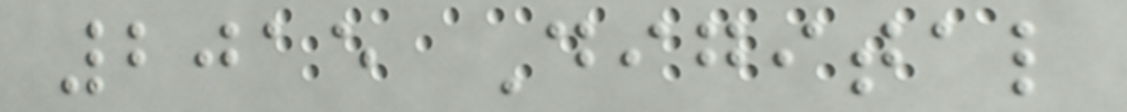2015 Digital
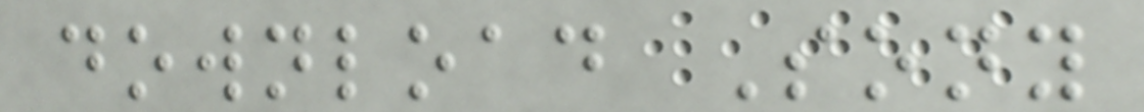download Sony
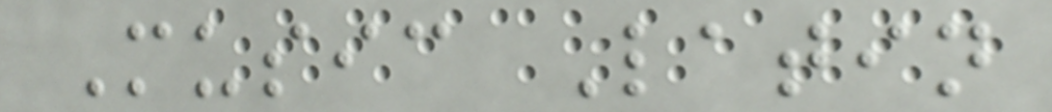Music Latin
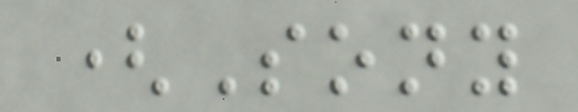(Sony
